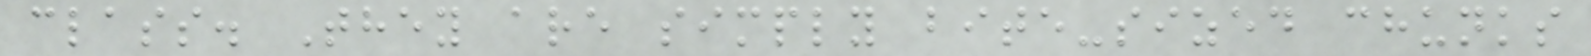class. They are simply bite-sized chunks
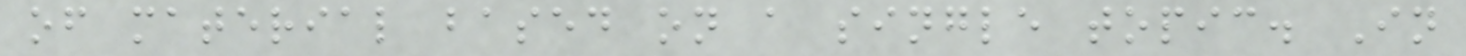of material based on a single topic. In
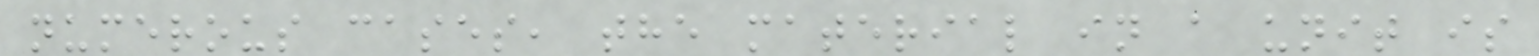numerous cases, the material in a unit is
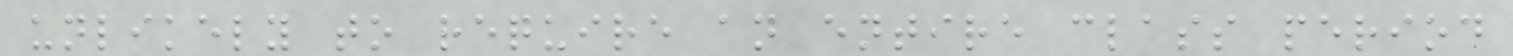unlikely to require an entire class period
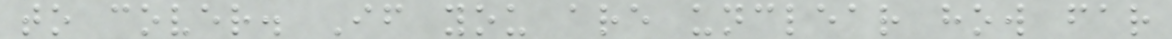to cover. If you are unclear how far
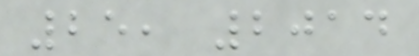25, 2014
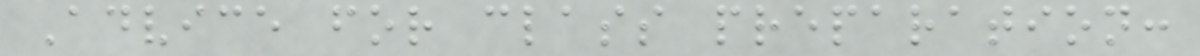Advice for class preparation:
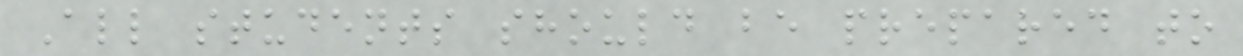All students should be prepared to
